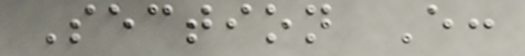Section E:
